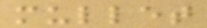mullet
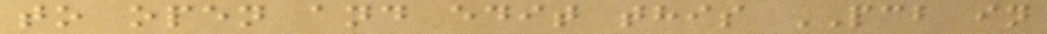to open and edit this PCB in
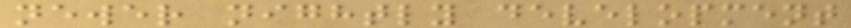newer nightly development
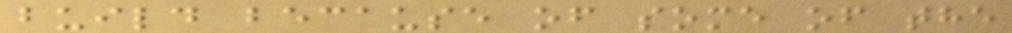build because of some of the
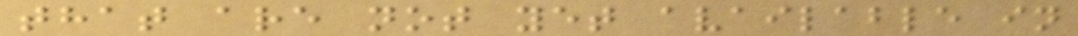that are not yet available in
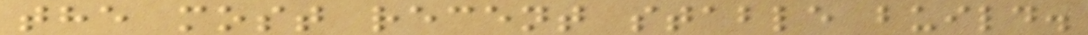the most recent stable build.
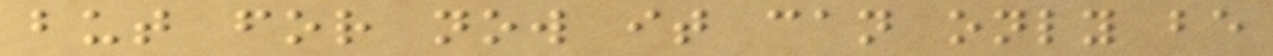but for now it can only be
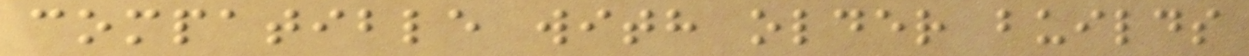compatible with older builds
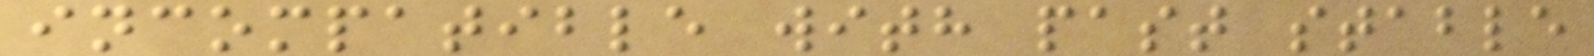incompatible with past stable
